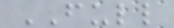FULL
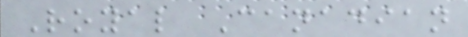Royal Canadian
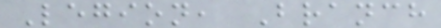Legion, Branch
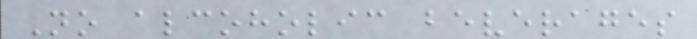No alcoholic beverages
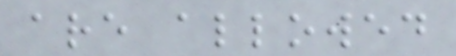are allowed
